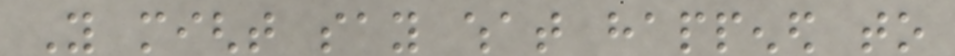You might say what happened to
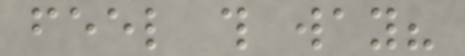feel this way?
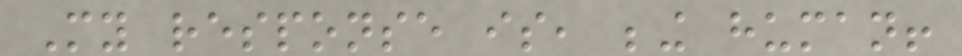My response is, being human!
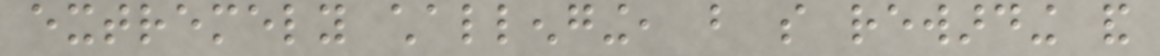extremely challenging, but so rewarding and
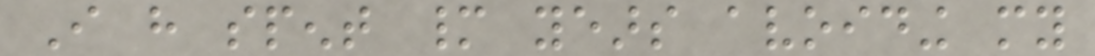I have spent many years avoiding my
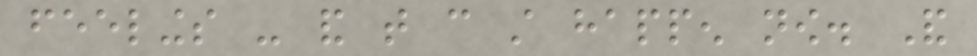feelings - and that can still happen now. And
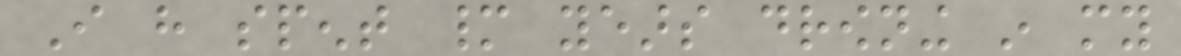I have spent many years drowning in my
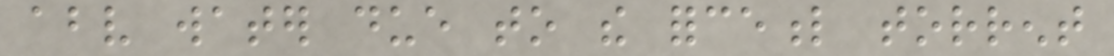above water due to the forceful torrent
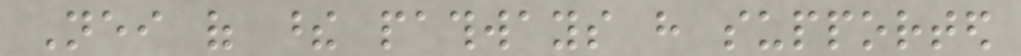Neither of these pathways have supported
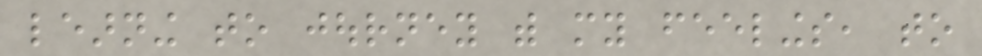learning to journey with my feelings, to
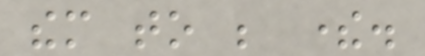them to be there.
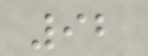92
